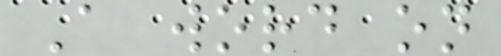A word on
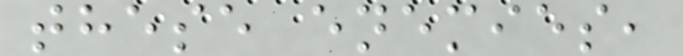these enemies,
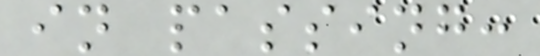in passing:
